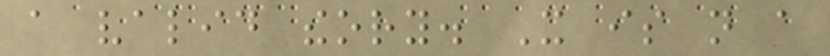a valid theory. It is not a
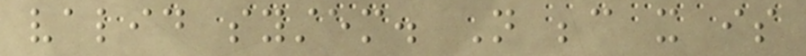valid system. Not because it is
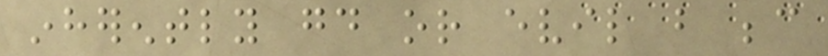inherently good or evil but because
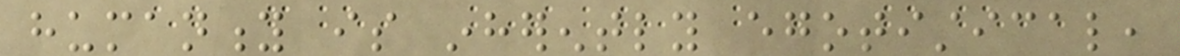humanity is inherently egotistical,
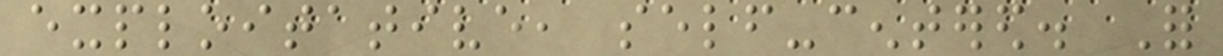exploitative, self-centered. For
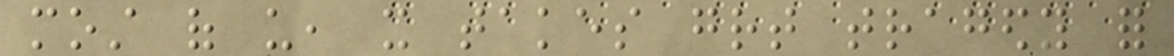most of us, it takes great tragedy for
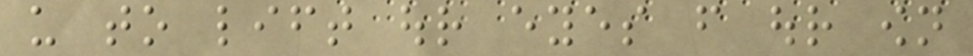us to lift our eyes from our own
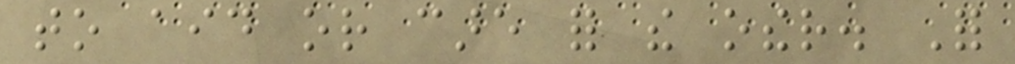to aid or care for the other. For
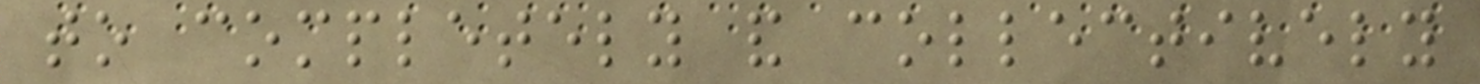to completely and collectively
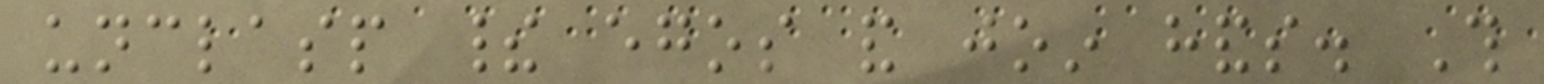unclasp their egos and join hands. This
